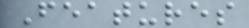Features
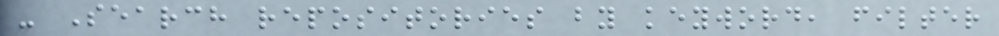- Search repositories by keyword, filter
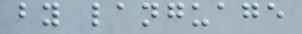by language
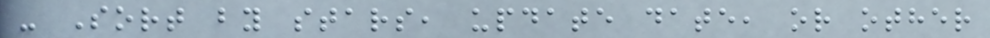- Sort by stars, update date, or other
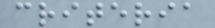criteria
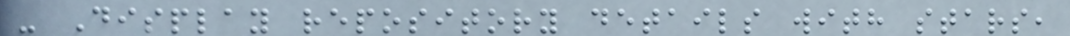- Display repository details with stars,
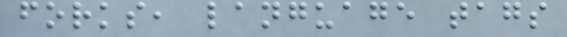forks, language tags
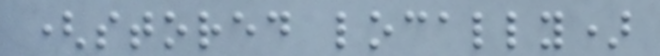(stored locally)
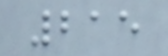215
